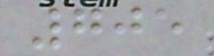705
